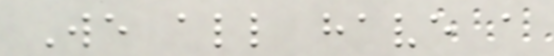We all have a
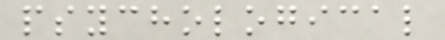psychological
